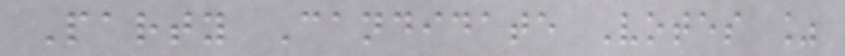Party Candidate Votes %
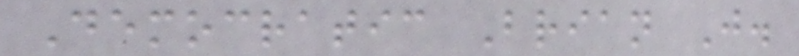Democratic Brian J.
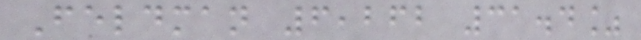Feldman 6,262 31.4%
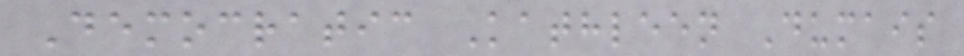Democratic Kathleen Dumais
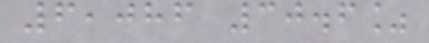6,086 30.6%
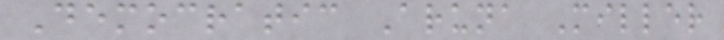Democratic Aruna Miller
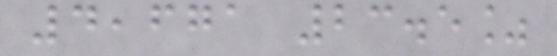4,671 23.5%
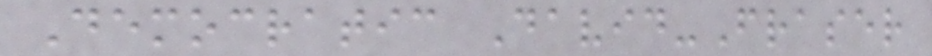Democratic David-Fraser
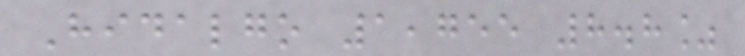Hidalgo 1,755 8.8%
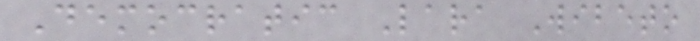Democratic Lara Wibeto
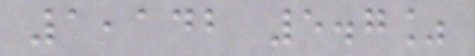1,142 5.7%
